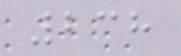238
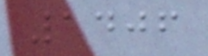1406
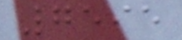7595
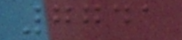7741
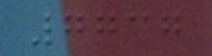7737
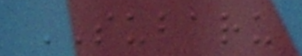SUBARU
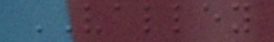VALLEY
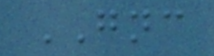GNC
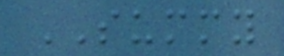SUMMY
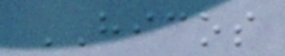HICOS
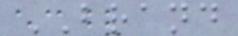BRAND
